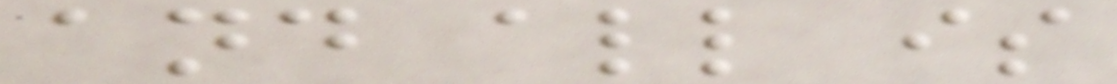and all is
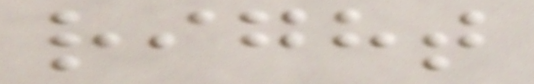right
